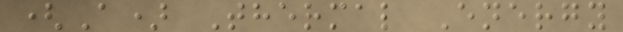(A) Thermal Energy
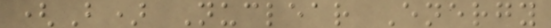(B) Nuclear Energy
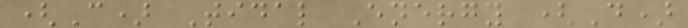(C) Tidal Energy (D)
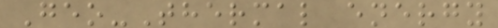Geo-Thermal energy
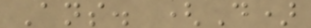Ans. (D)
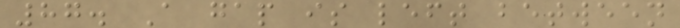87. A gap is left between
